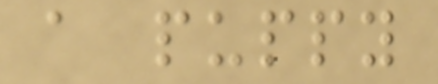a puppy
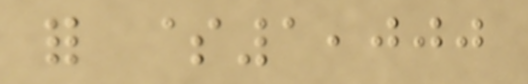for $1,000
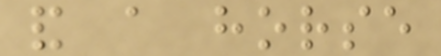and a horse
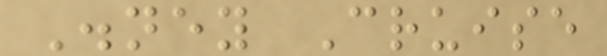Disney Cruise
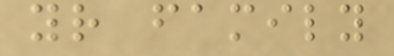your family
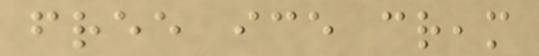free ice cream
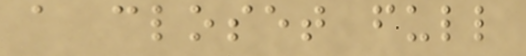a closet full
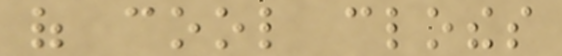of cool clothes
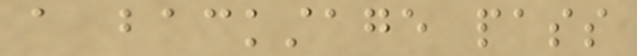a backstage pass
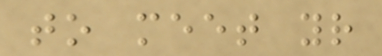to meet your
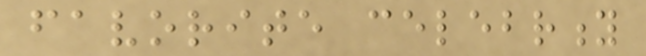favorite celebrity
